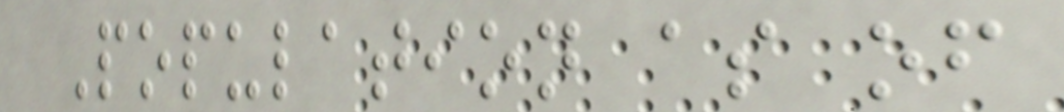Population as of
